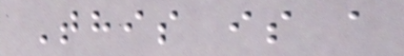This is a
